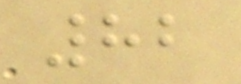82
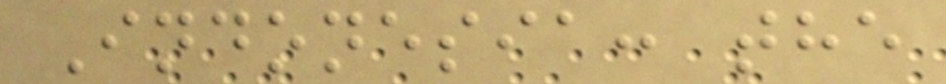Indonesia: the
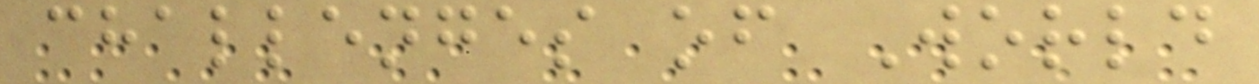challenges of World
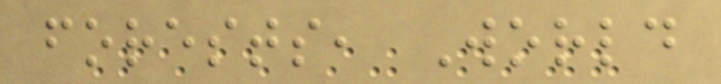forests, World
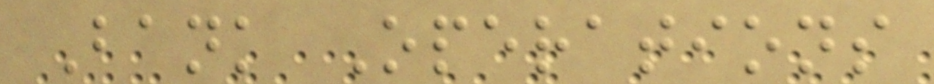Bank Operations
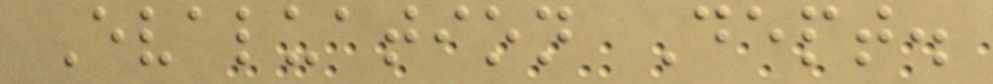Evaluation Dept.
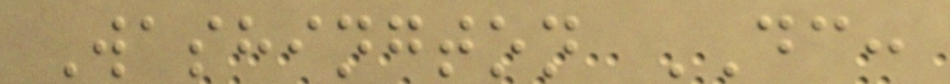Washington DC:
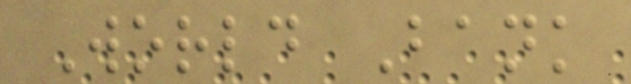World Bank
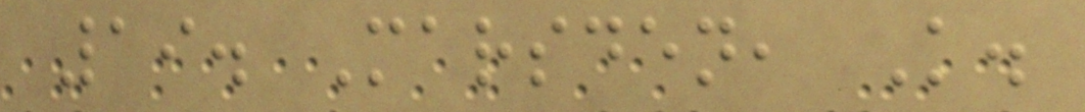19. Marsden, K.
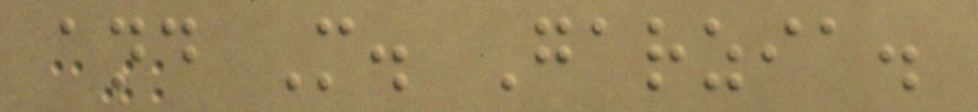and M. Garzia.
